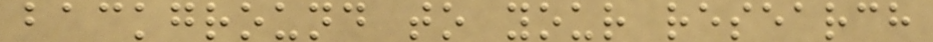background to your research
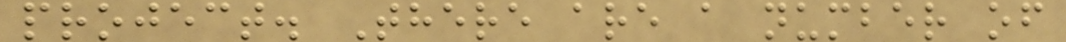project. There are a number of
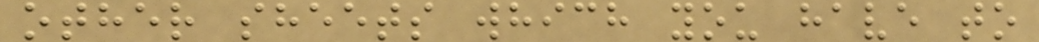other sheets which you have to
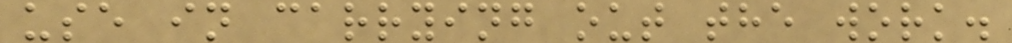use in carrying out the work.
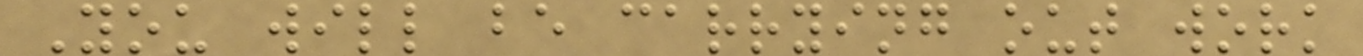You will be carrying out work
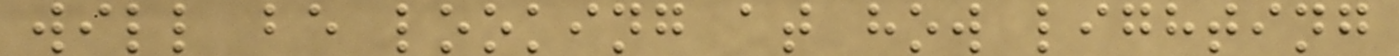will be looking at how lighting
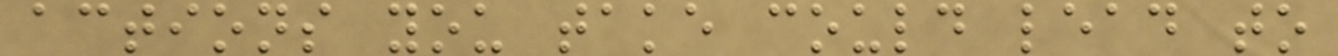actions you take could lead to
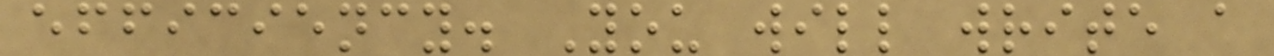efficiency. You will write a
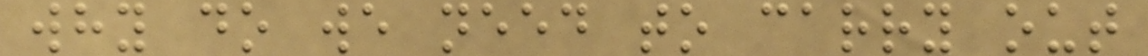why do we need to carry out
